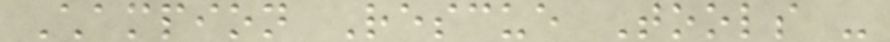Champion Rescue Tools -
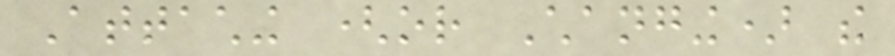Attaching (or Changing) the
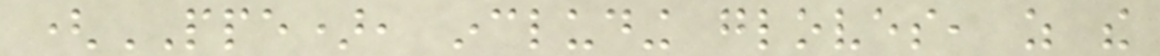(PPE), including gloves, as the
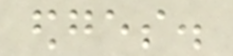edges.
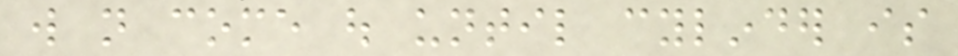will not come out until cylinder is
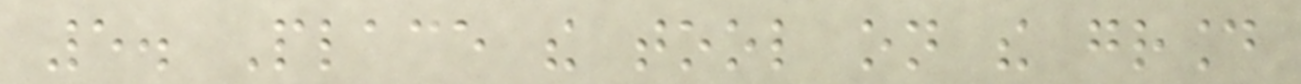5. Place the tool on the ground
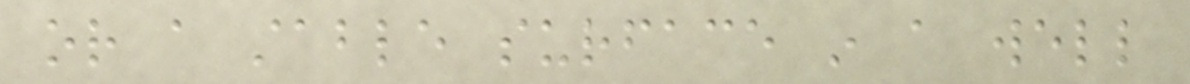or a stable surface in a well
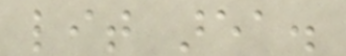lit area.
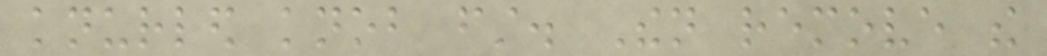knurled knob first. Then remove the
